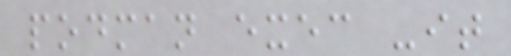podman exec -it
